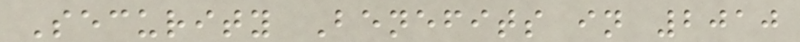Security Benefits in 2010
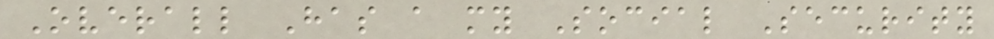Overall Has a my Social Security
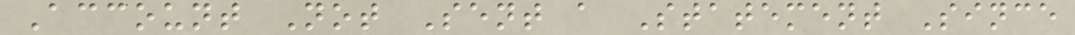Account Not Sent a Statement Since
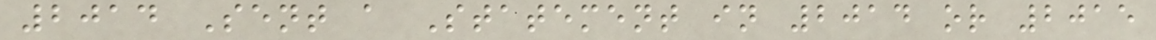2014 Sent a Statement in 2014 or 2015
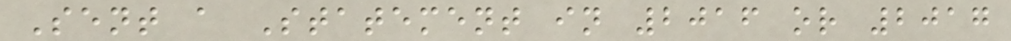Sent a Statement in 2016 or 2017
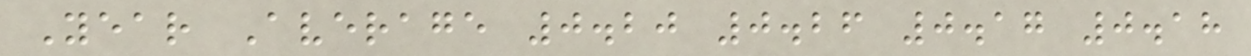Year Average 0.20 0.26 0.17 0.18
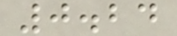0.24
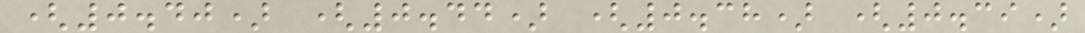(0.40) (0.44) (0.38) (0.39)
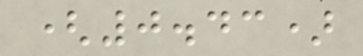(0.43)
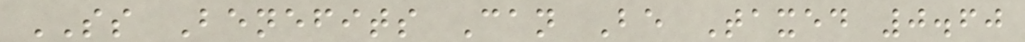SS Benefits Can Be Taxed 0.60
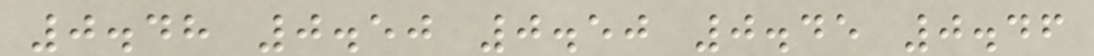0.48 0.50 0.50 0.45 0.46
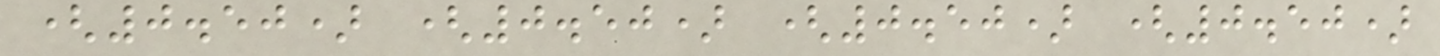(0.50) (0.50) (0.50) (0.50)
